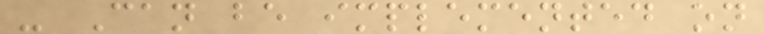- Can be implemented on
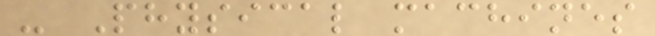- Physical machines
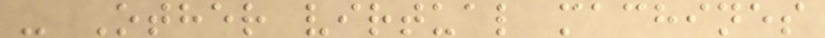- Other virtual machines
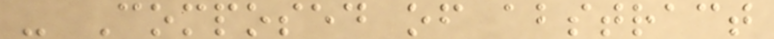- Composed of abstract
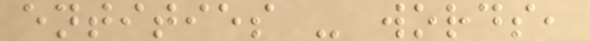entities - words,
